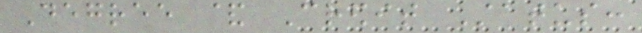Degree & Credit Status:
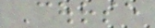Course
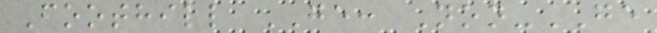Foothill GE: Non-GE
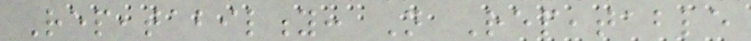Repeatability: Not Repeatable
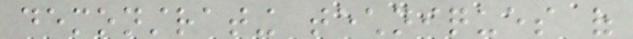demonstrating techniques of
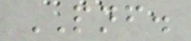PNF.
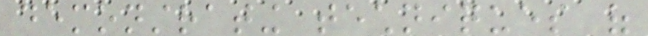demonstrating techniques of
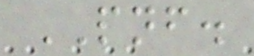PNF.
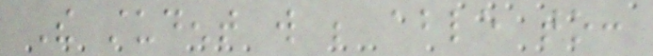The student will be able to:
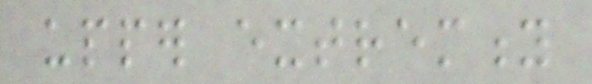upper extremity
